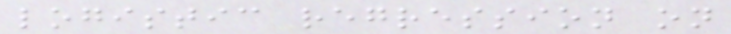logistic regression on
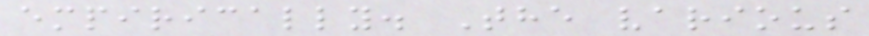empirically. The various
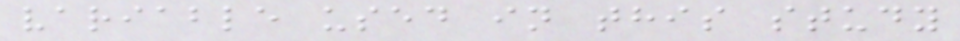variable used in this study
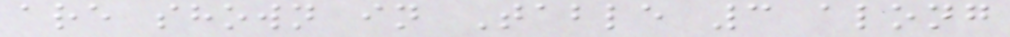are shown in Table 3 along
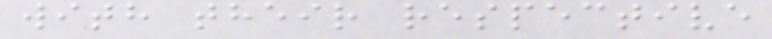with their respective
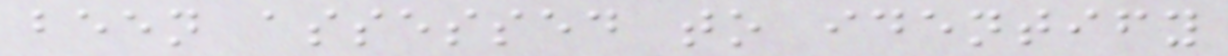been assessed to identify
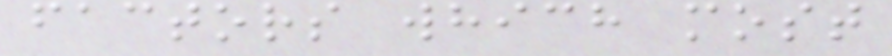factors which most
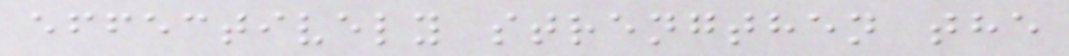effectively strengthen the
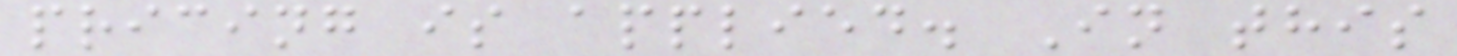pricing is applied. In this
